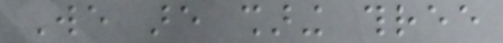We are sharing three
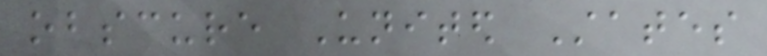obscure United States
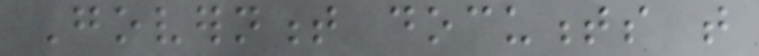Government documents that
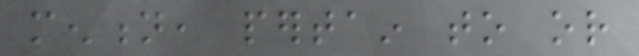mention, pertain to or
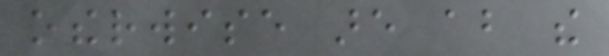otherwise are about the
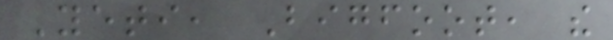Yeti, Bigfoot, the
